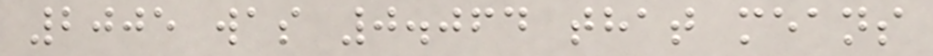2005 was 0.064 that means
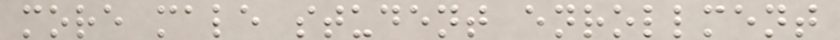more male student enrollment
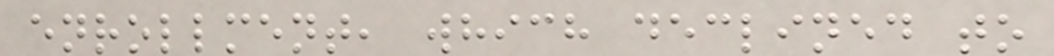enrollment, which declined to
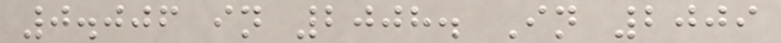0.006 in 2008. In 2009
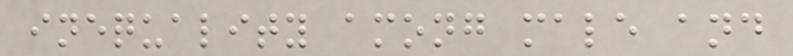inequality among male and
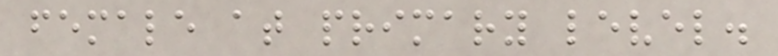female at primary level.
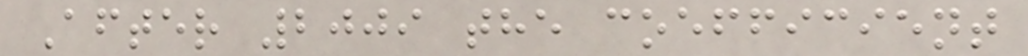After 2009 the coefficient
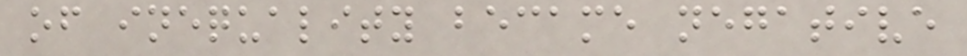of inequality became negative
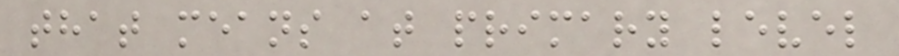that means at primary level
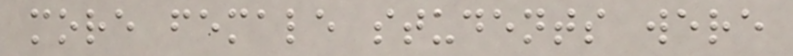more female students were
